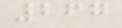267
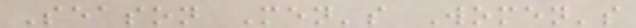Season Men's Women's
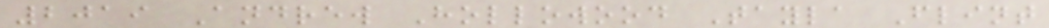2019 Andrew Hollowood Tayla Flint
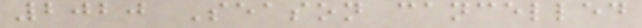2020 Season cancelled
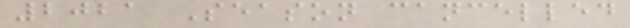2021 Season cancelled
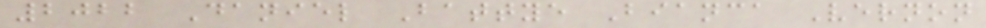2022 Daniel Battye Bianca Vernon
